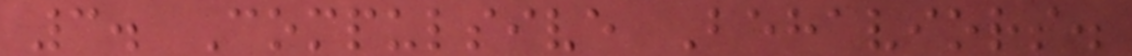3. Compulsive Behaviors.
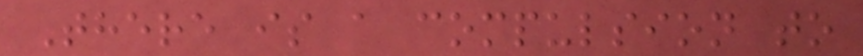There is a compulsion to
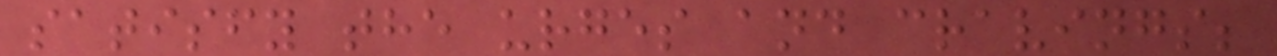satisfy the urges and cravings;
